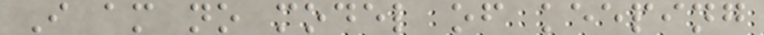I am no model of keeping
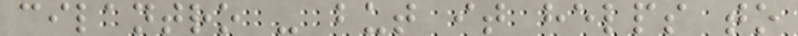cilantro - but it helps to
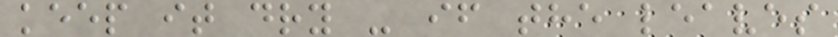keep it dry - if the leaves
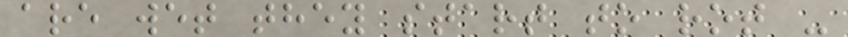are wet they start to rot -
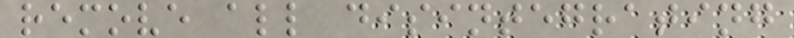remove all disintegrating
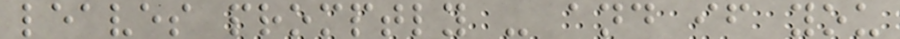leaves promptly - and if you
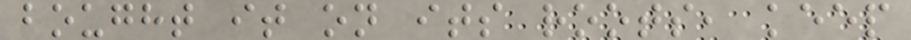bought it on its roots, keep
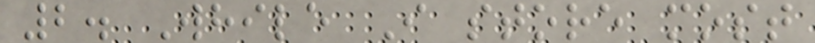2. While I store most
